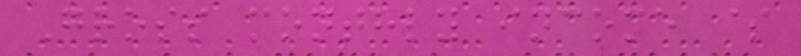Gross monthly income $
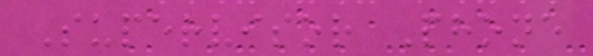Supervisor Phone
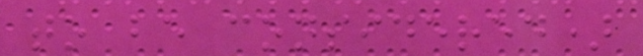to be considered)
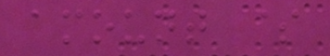amount $
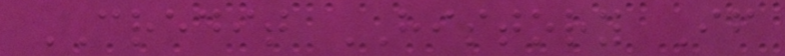CREDIT HISTORY If
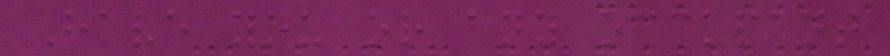Have you or any occupant
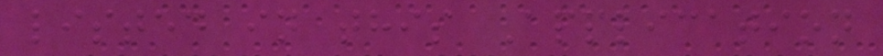listed in this Application
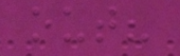out?
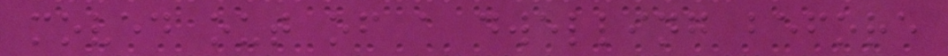moved out of a dwelling before
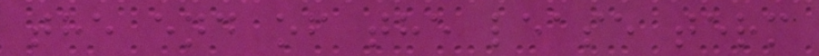the end of the lease term
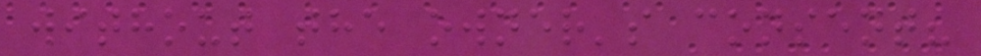without the owner's consent?
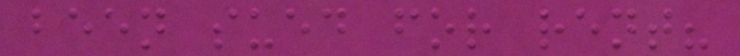been sued for rent?
